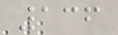136
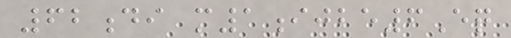62di m1ijbe6Eq
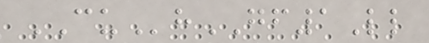CUhGF1Ll
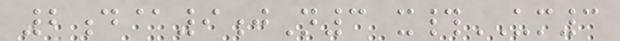2d@9jN3 x#UM3
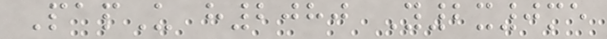PapU h2080 Y2x0me
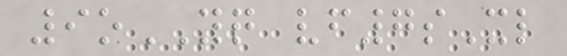9oYQ vf7sXl
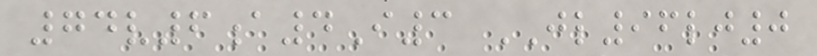74v6a4I3 JL96lj0
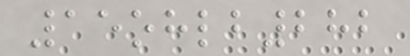15ohlb282
